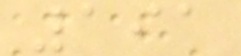191
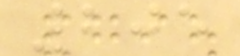205
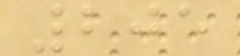205
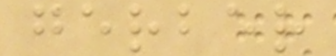gerber
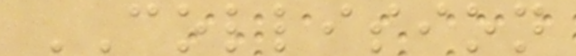COLLISION
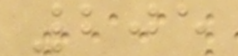205
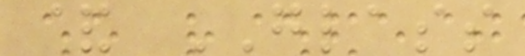& GLASS
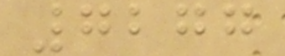7277
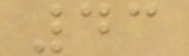43
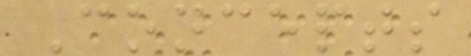Concepts
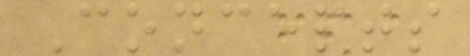Concepts
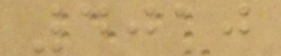4010
